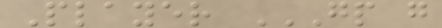Player GP G
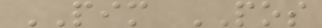PIM POS
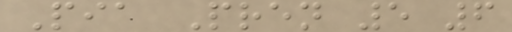Pia Pren 5 6
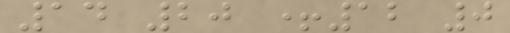14 20 +12 0
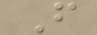F
